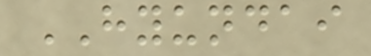HYUNDAI
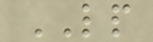LP
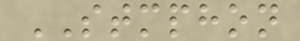STMPHON
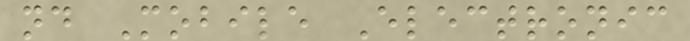nd Mobile Electronic
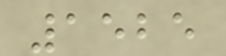1525
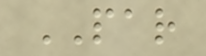PAR
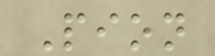Pion
